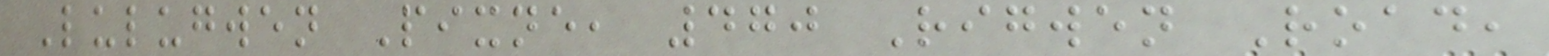Lulugwen Pixne, 470 Rigwen Road,
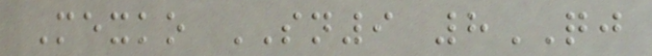Mexko SN9 8QJ
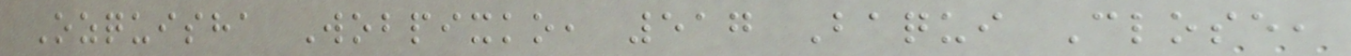Ozquisha Wobpixko, 517 Baqui Close,
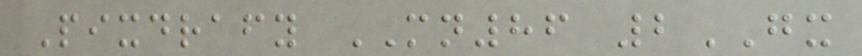Pixdrafy MN86 2GX
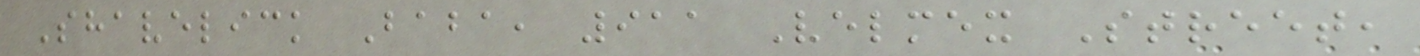Shavelick Baba, 911 Velmex Street,
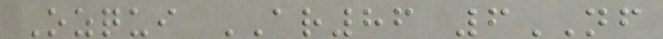Ozqui AR86 6NF
